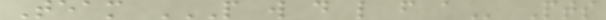Team P W D L F A Pts
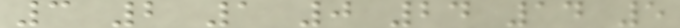3 2 1 0 24 14 5
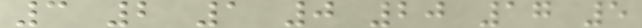3 2 1 0 20 17 5
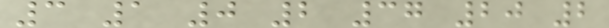3 1 0 2 37 20 2
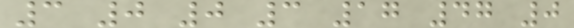3 0 0 3 17 47 0
